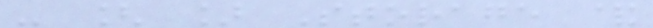- [ ] Storage &
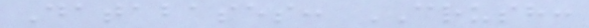Databases: CRUSH:
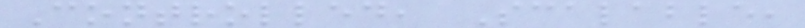Controlled, Scalable,
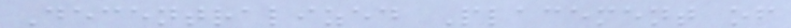Decentralized Placement of
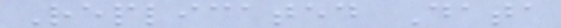Replicated Data
